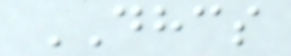DHCS
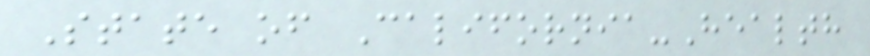State of California-Health
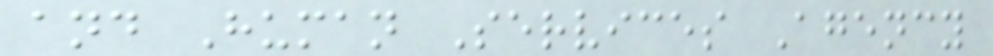and Human Services Agency
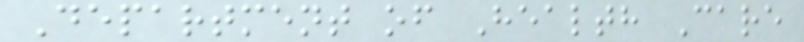Department of Health Care
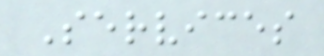Services
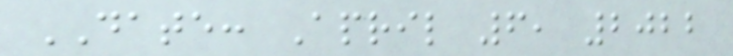DATE: April 6, 2022
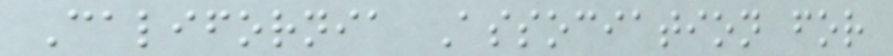California Association for
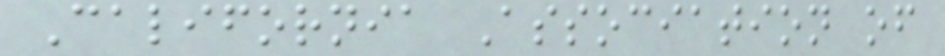California Association of
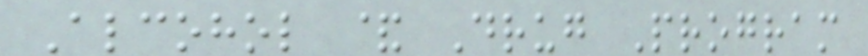Alcohol & Drug Program
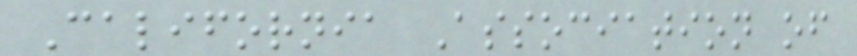California Association of
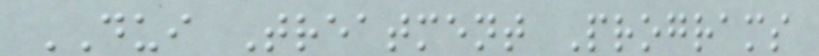DUI Treatment Programs
